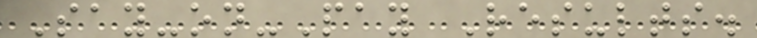Say-on-Pay Results.
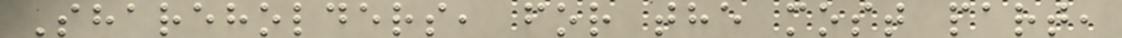Shareholders, for the most part,
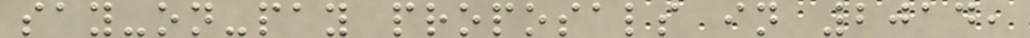say-on-pay proposals in 2014,
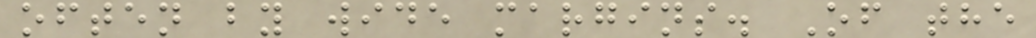often by wide margins. Of the
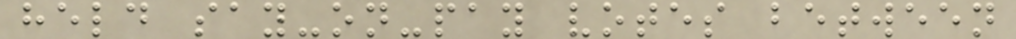held say-on-pay votes between
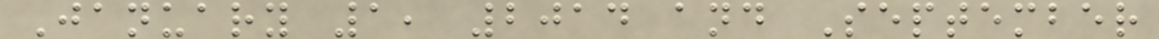January 1, 2014 and September
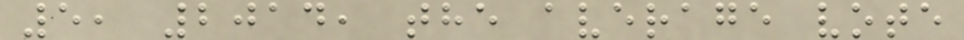5, 2014, the average vote
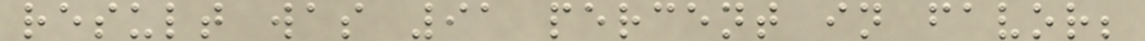result was 91 percent in favor;
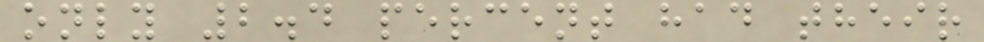only 2.4 percent had their
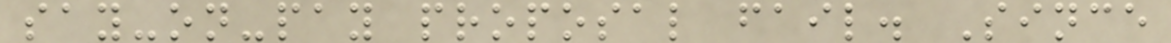say-on-pay proposal fail. Since
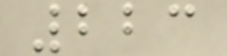223
